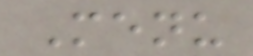Menu
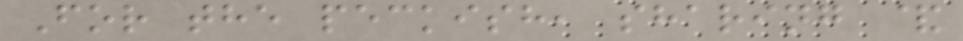For the peckish, sharing &
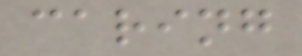caring
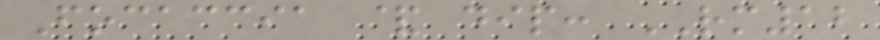Focaccia & dip: RM12
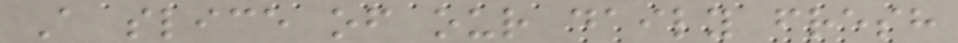A slice of our daily fresh
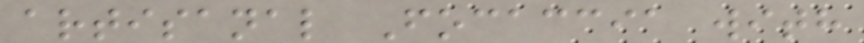artisanal Focaccia with
